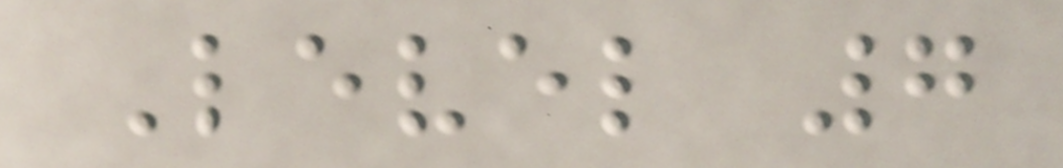Level 7
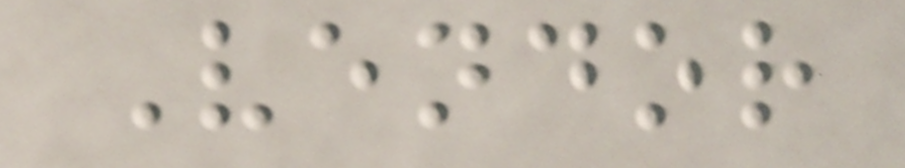Vendor
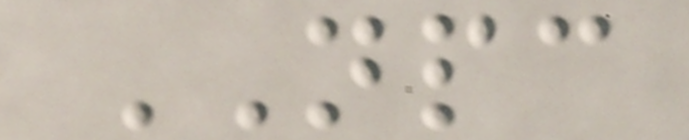NPC
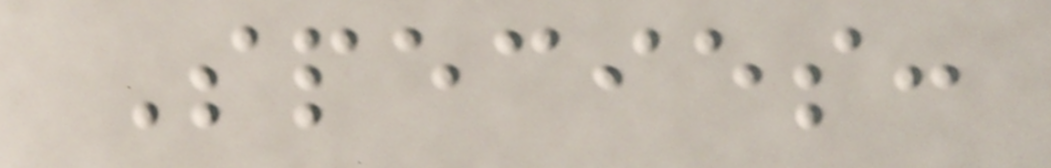Species:
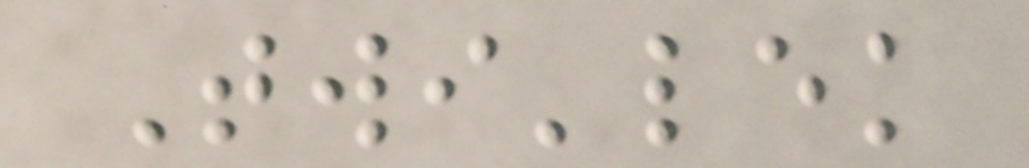Twi'lek
